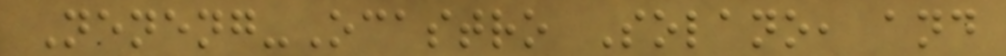Neneng-Ocastro Solano, and
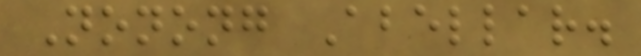Nonong Abellar.
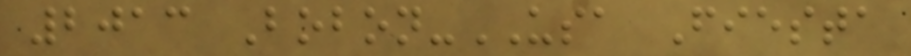2013 Bobon-USA Fiesta
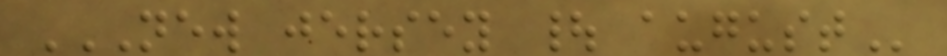NEW JERSEY | AUGUST
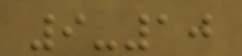9-10
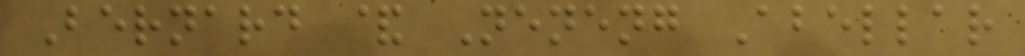Bernard & Neneng Abellar
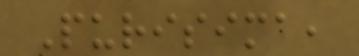Purisima,
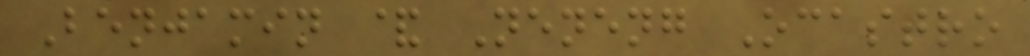Benjamin & Neneng Ocastro
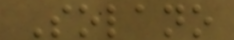Solano
